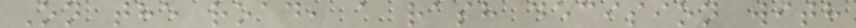On the road, a rash decision with
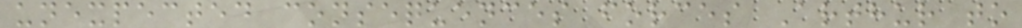unexpected consequences forces Arthur to
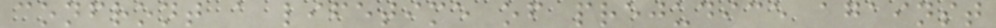confront a lifetime of prejudice against
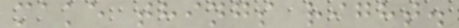make things right.
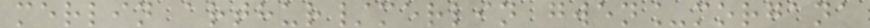merlin arthur/merlin gwen_morgana
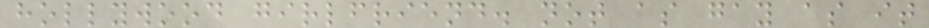hollywood girlfriend. not as gay as it
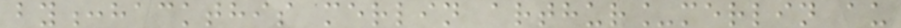by:hackthis merlin arthur_merlin au
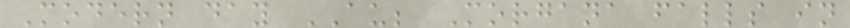Modern day AU; Morgana falls in
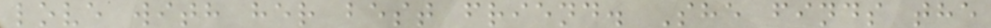love with her best friend. She finds the
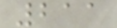211
